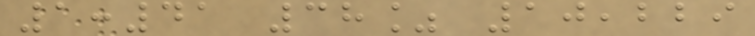1:41 38% 10,229
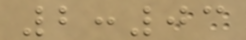2:03
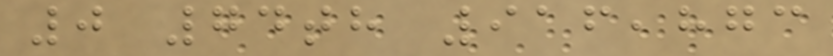0 74th 916,873
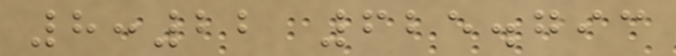8:22 625.793
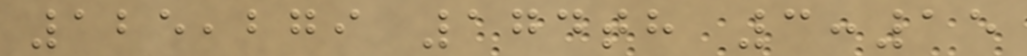125,279 174th 3:15
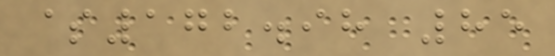$172.98 85
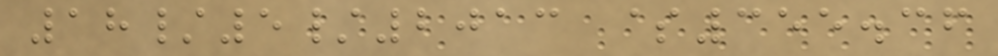18/5/2013 $355.36
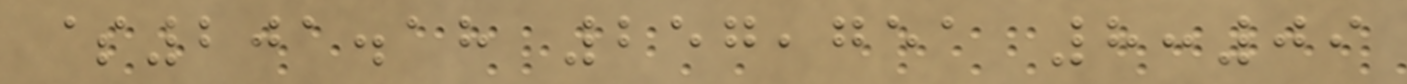$201.18 257,751 8:09
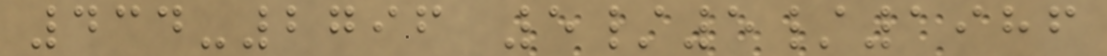434-2796 5/5/1986
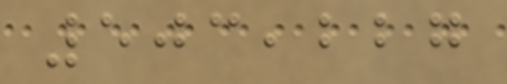503,227
